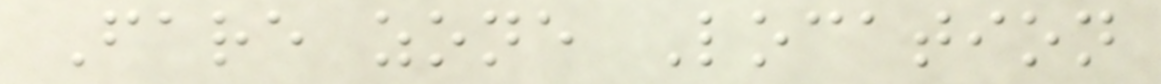Fare zone Location
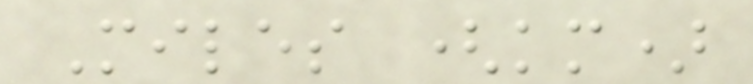Miles (km)
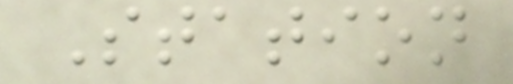Station
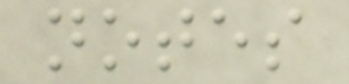notes
